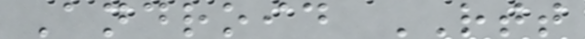Android RTT
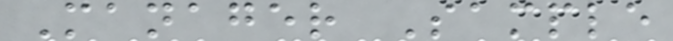Manager Sample
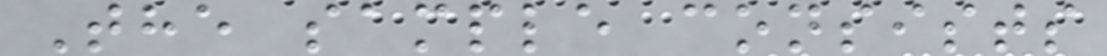The sample consists
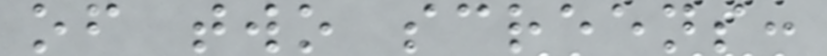of two screens:
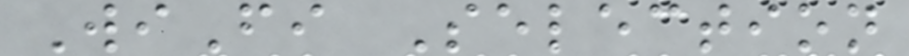WiFi Selection
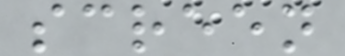screen
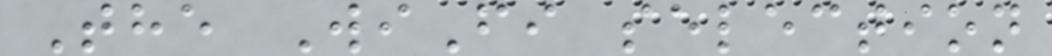The WiFi selection
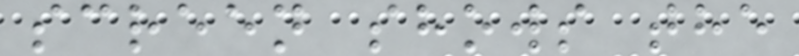screen shows the
